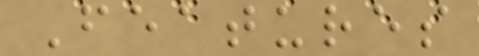Features
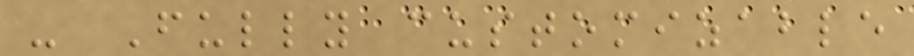- Fully customizable
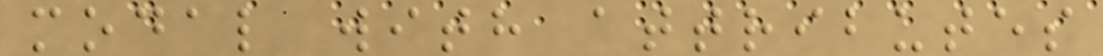modal with attributes
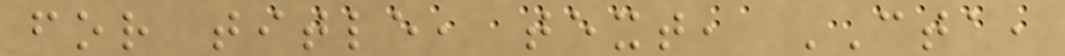for title, text, CTA,
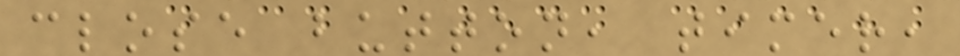close button, timer,
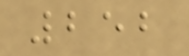252
